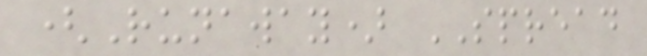(Runaway) SPREAD
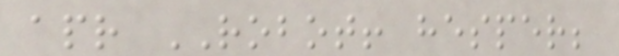apr ROBOT! hesper;
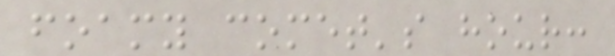foamy comet's hour:
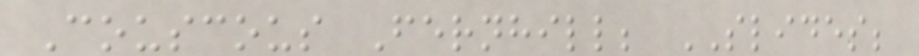Couscous Fernhill; SLIDES;
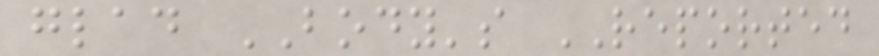glad BODY's REPORTED
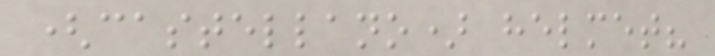(castellano) helmet?
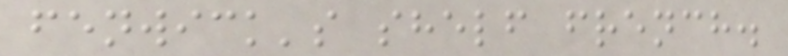fenwick's shelf french.
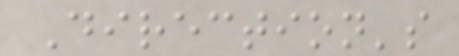Direction's
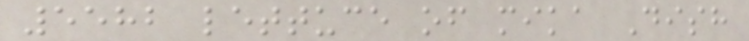5582 lettuce of mika Dish
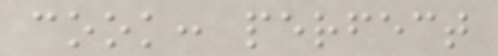cook: perfect
